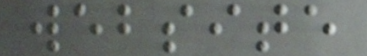website
